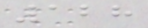128
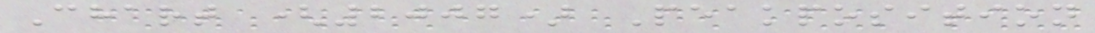Chart (2007) Peakposition
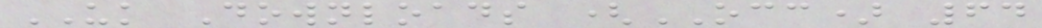UK Downloads (OCC) 64
